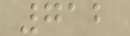712
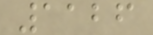1126
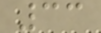33
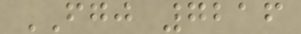FGJ 7216
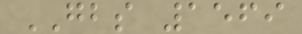GBS 1569
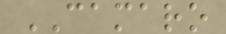CAMARO
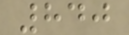840
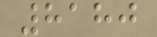8180
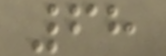68
